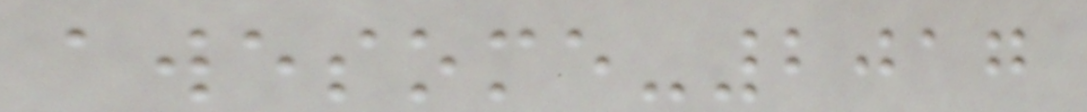awesome-2017
